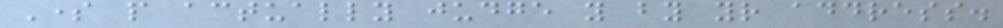Some people actually judge you by your address.
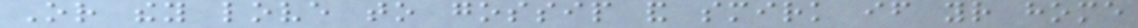Or they love to gossip and smirk if your home
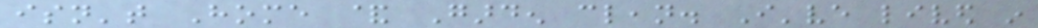isn't Home & Garden clean. I've lived in
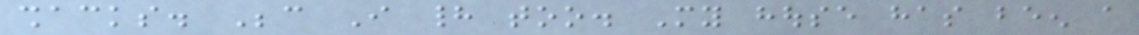shacks. Because I had too. My house has been a
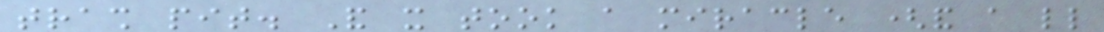trash pit. And it took a miracle (and a little
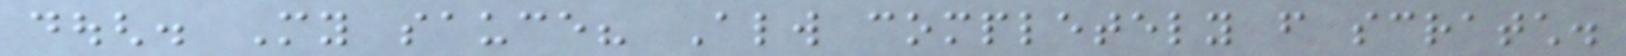dough. My sauce? Always completely from scratch.
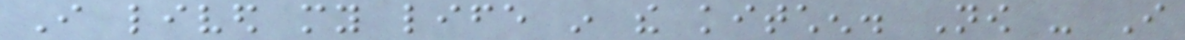I lived my life in the kitchen. Now - I
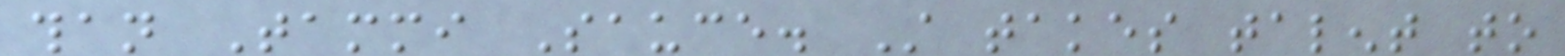than Tammi Sauce. Still takes talent to
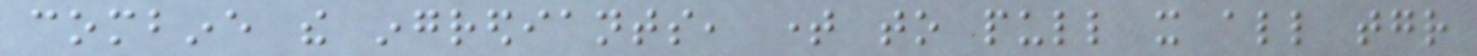combine the ingrediants, time to pull it all together
